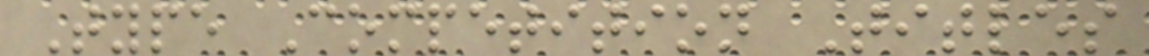Type Competition Titles
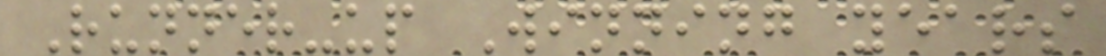Runner-up Winning years
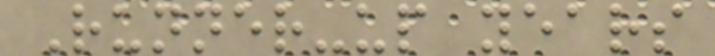Runner-up years
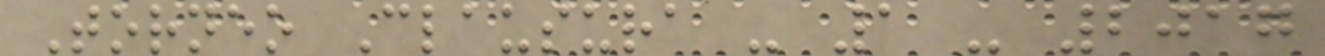Torneo Clausura - 1 - 2017
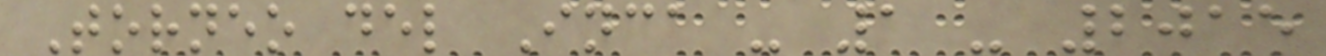Torneo del Inca - 1 - 2015
